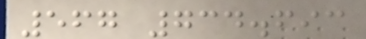567 734.693
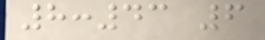8:43 6
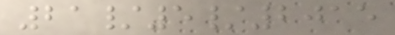21/5/2015
